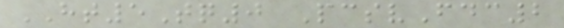HT5Tq0 PcsvFdc2
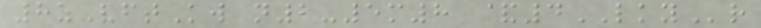8zVftKw n2-5m8 &4LKYr
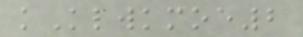kKlwkmoe2
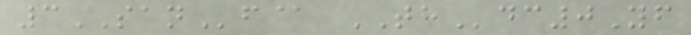3SANf@ THdc0Yf
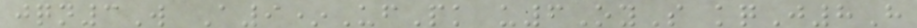jqn3W A9*UfPk u6OyS kqJ8H
